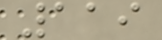119
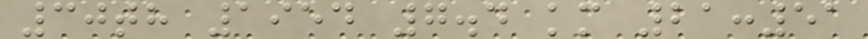30th 1954 7.4 km 21:51
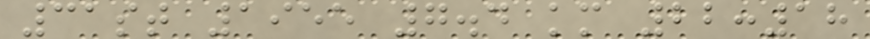31st 1955 7.4 km 22:18
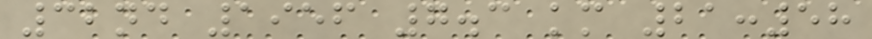32nd 1956 7.3 km 21:58
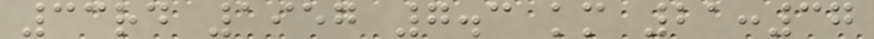33rd 1957 7.3 km 21:37
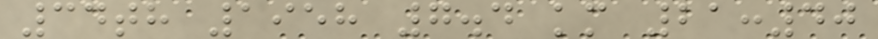34th 1958 7.4 km 21:40
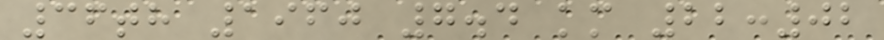36th 1960 7.4 km 22:02
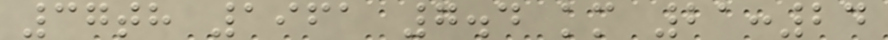37th 1961 7.4 km 21:24
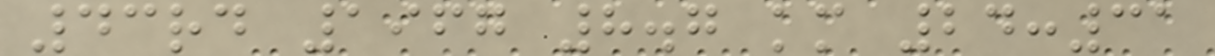43rd 1967 8.7 km 24:31
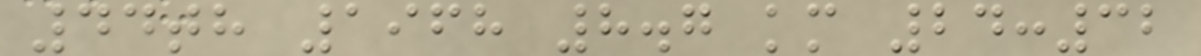44th 1968 8.7 km 24:32
